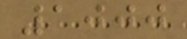1000
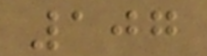107
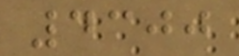4300
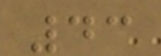43
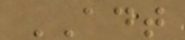ADT
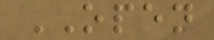OPEN
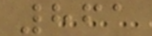861
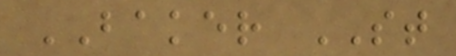BAKER ST
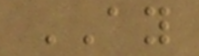AY
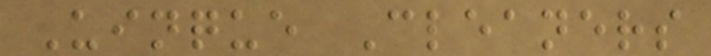Uinque Cleaners
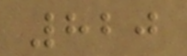820
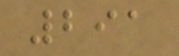291
